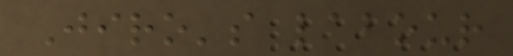Jiro's labour
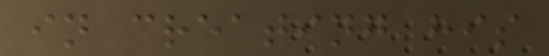in creating his
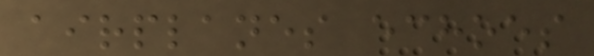airplanes echoes
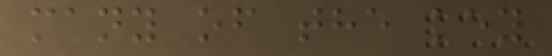many of the key
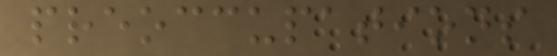preoccupations
